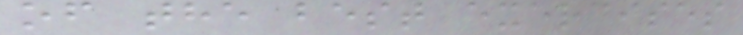of the best exercises
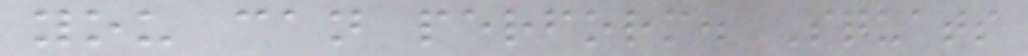you can perform. Squats
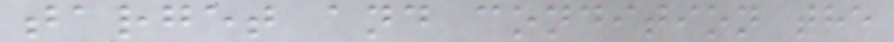target and condition the
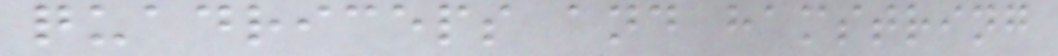quadriceps and hamstring
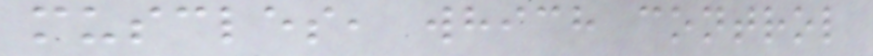muscles, which control
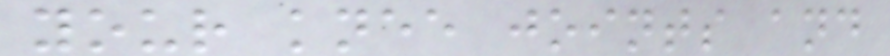your knee joints and
